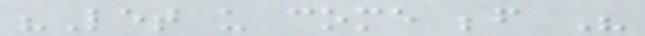"Let us come before His
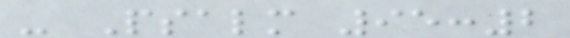- Psalm 95:2
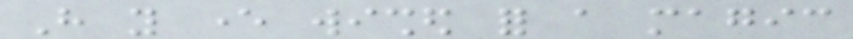Have you ever wished for a magic
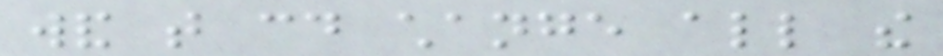wand that could change all the
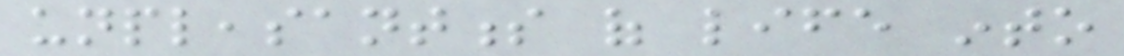unpleasantness of life into
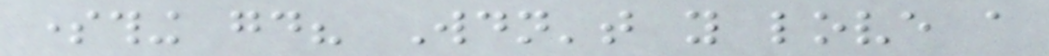something good? Wouldn't you love a
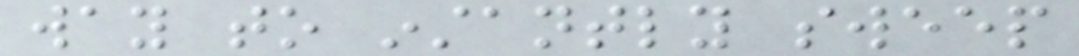way to instantly sweep
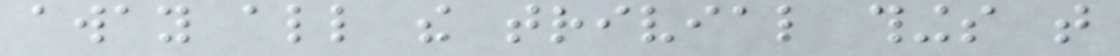away all the trivial things that
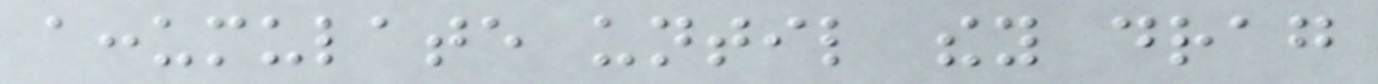accumulate until they drag
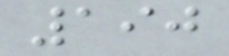190
